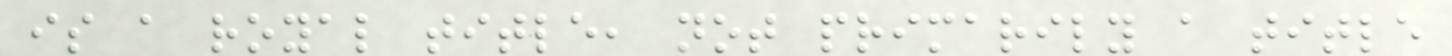is a royal title, not primarily a title
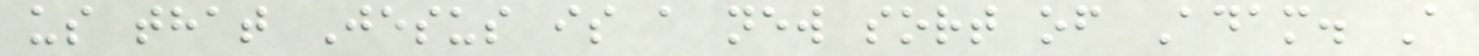us that Jesus is a new sort of Adam. A
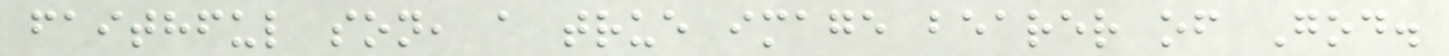faithful son, a true image bearer of God.
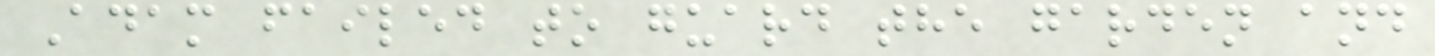Adam failed to guard the garden and
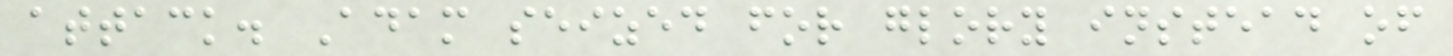attack. Adam seized for glory instead of
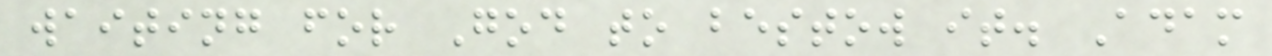waiting for God to bestow it. Adam
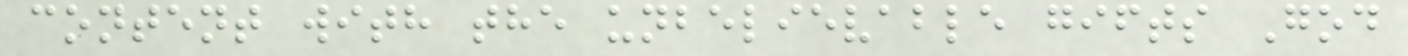content with the unbelievable gifts God
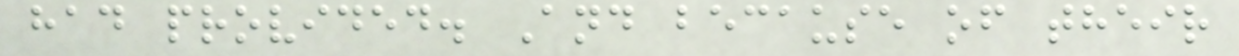had provided. And because of their
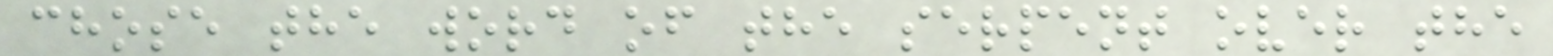chose the word of the serpent over the
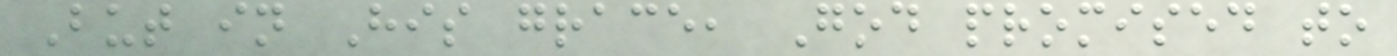But in His grace, God promised to
